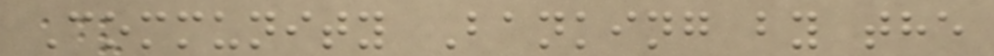Community Banking by the
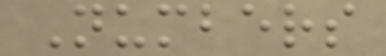Numbers
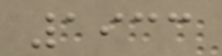1933
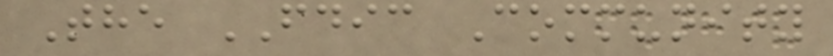The FDIC Community
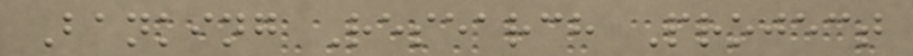Banking Research Project
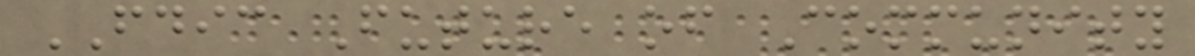FDIC Future of Community
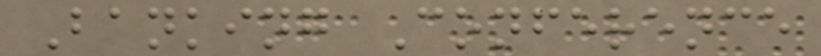Banking Conference
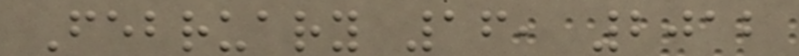February 16, 2012
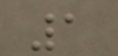1
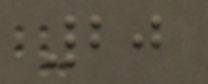20
